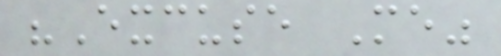"Excuse Me"
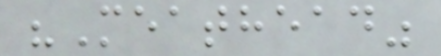"Meathead"
